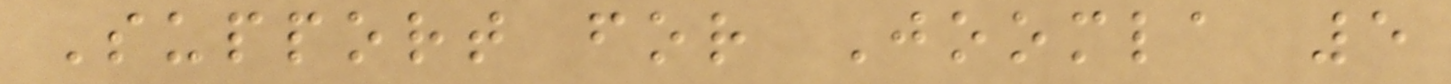Support for Joomla 5
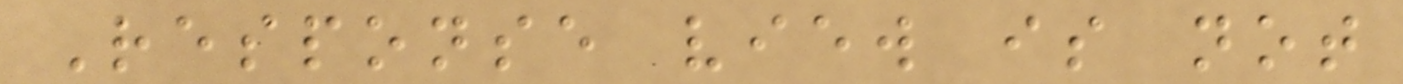Response view is not
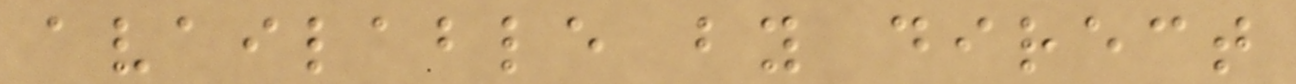available by direct
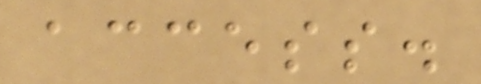access.
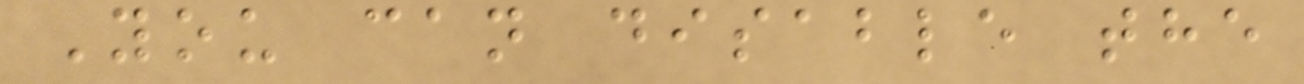You can disable the
